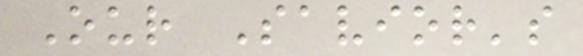Our Savior's
